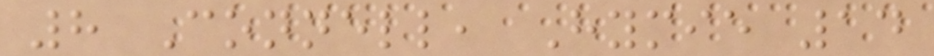8 Connell, Hymie 14
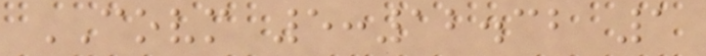COVM 5:12.32 1
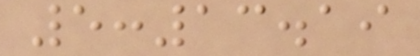5:13.19
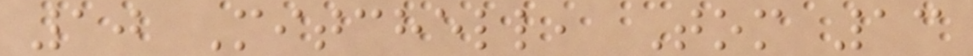10 Mitchell, Tom 13
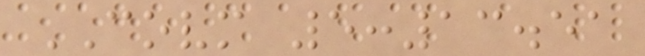COVM 5:13.51
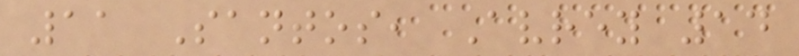11 Santos, Avrey 14
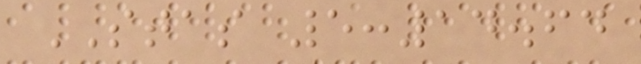STAS 5:14.64
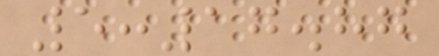5:17.87
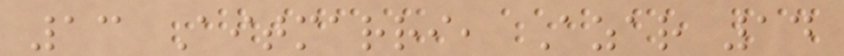13 Aitmarri, Azar 14
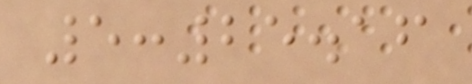5:25.16
